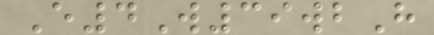E4W39wbH
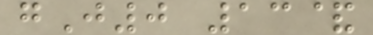gJ0 13&
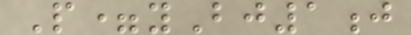P=yBj1j
